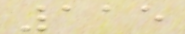115
